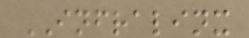INFRALINX
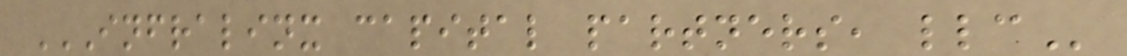INFRALINX CAPITAL PARTNERS, LLC
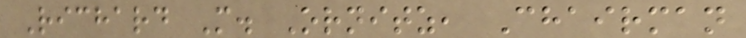Richard M. Ornitz, Chairman
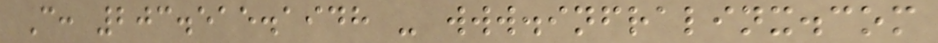C: 203.515.1948 - www.infralinx.com
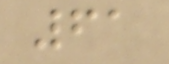61
